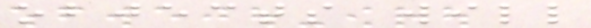objects will
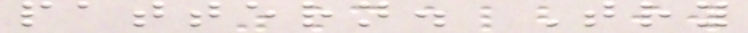pattern. Try
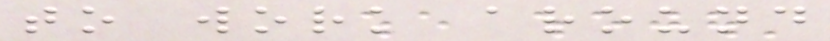to work around
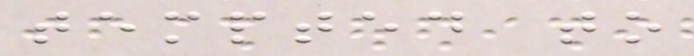tempted to
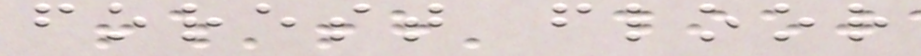forest floor
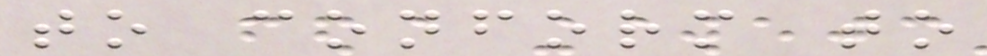to conform to
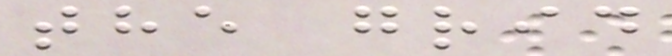the grid
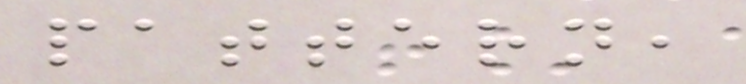pattern,
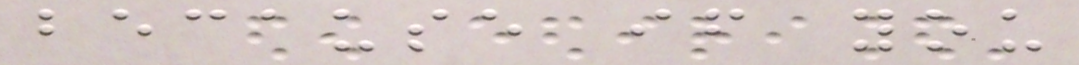because if you
